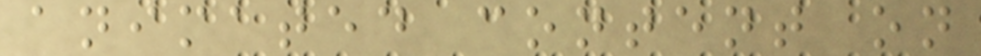animated content on
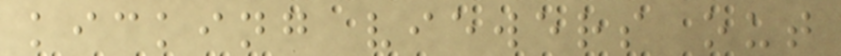kicking viewers out
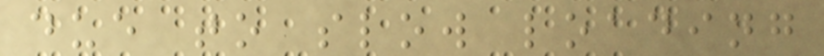due to slow loading
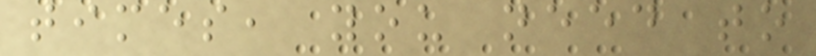times, you need to
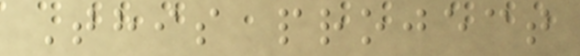This project
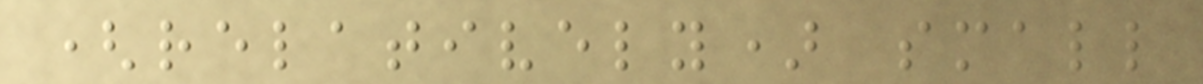(relatively) small
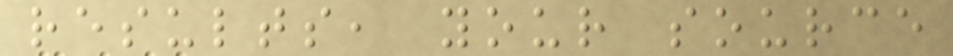results, your source
